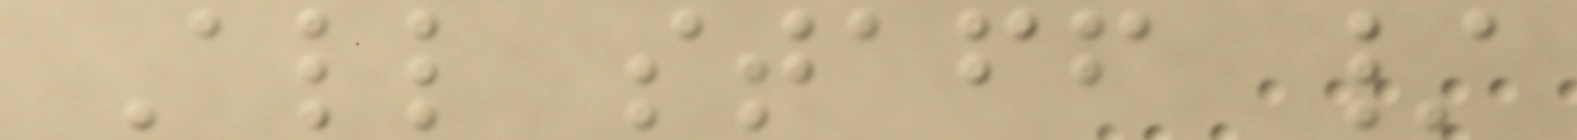All staff /
